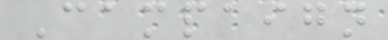Campaign
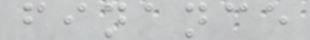finance
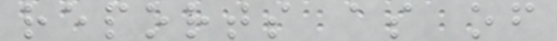reports as of
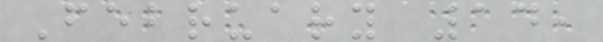February 14,
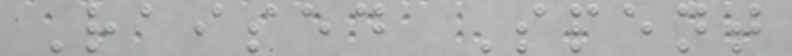Raised Spent
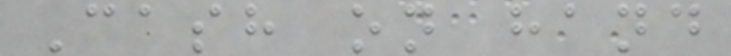Cash on hand
